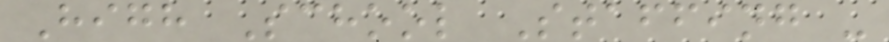High School Staffing -
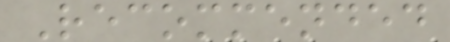Recommended
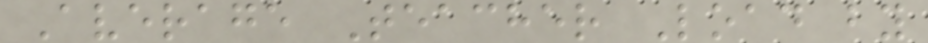Average Teacher Load by
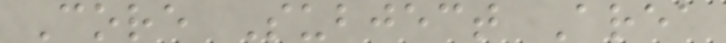Core Subject Area
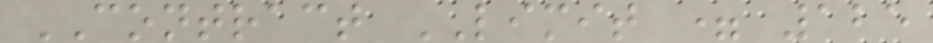CONTRACT LIMIT = 125
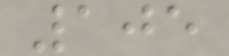105
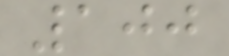100
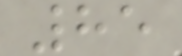85
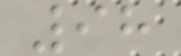98
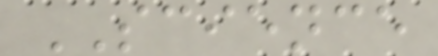SCIENCE
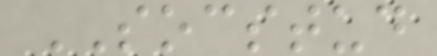SOCSTUD
